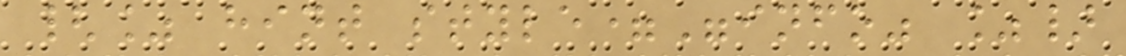{% hint style="info" %}
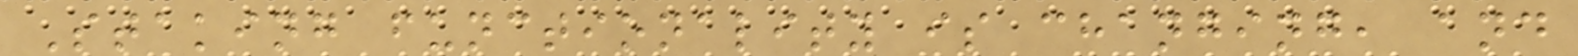Staking functionality is changing, and
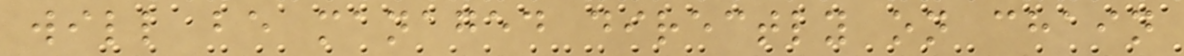will be managed directly on chain
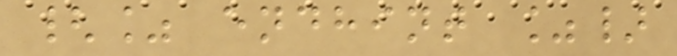{% endhint %}
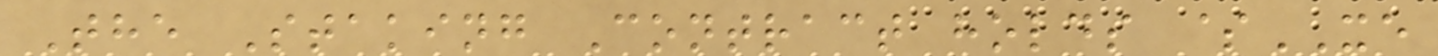The Staking Contract holds $XE
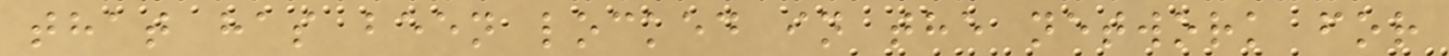that has been locked in the network for
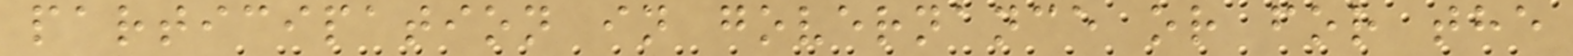participation in governance or for the
